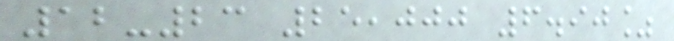12-23 25,000 6.90%
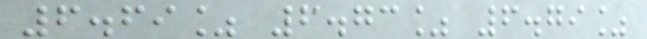6.69% 6.73% 6.79%
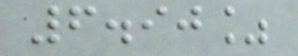6.90%
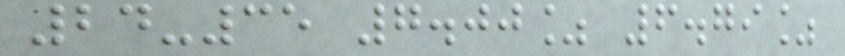24-35 7.00% 6.79%
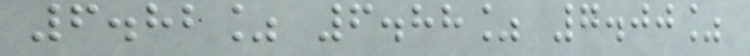6.82% 6.88% 7.00%
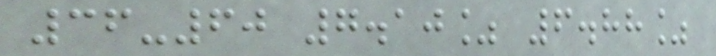36-60 7.10% 6.88%
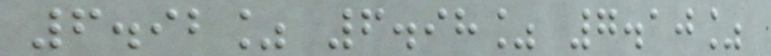6.92% 6.98% 7.10%
